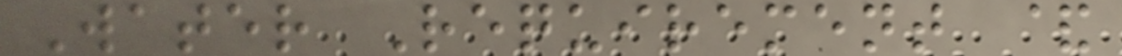Water Requirement &
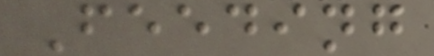Feeding
